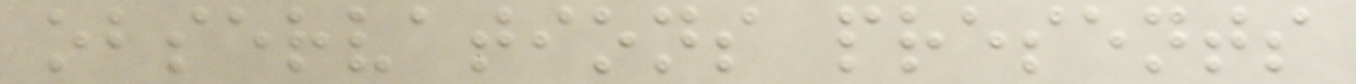observations presents
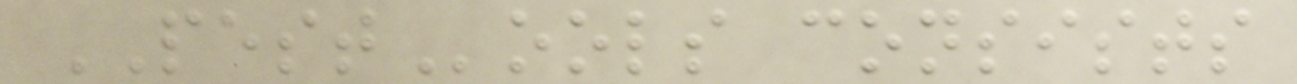PESTools consists
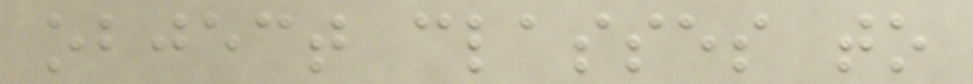object classes to
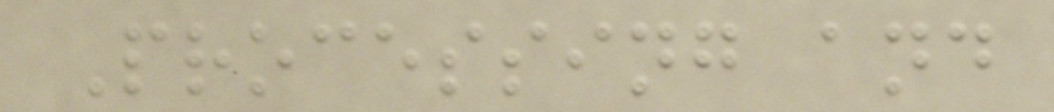Processing and
